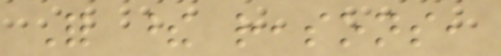For these reasons,
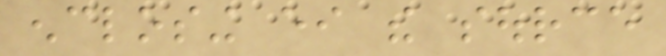enclosing either the source
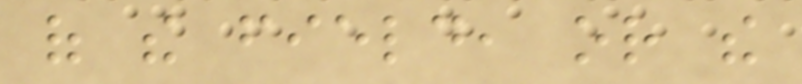of the field, or the
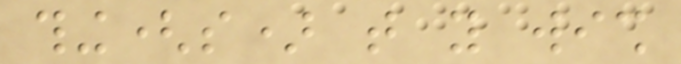thing(s) that you wish
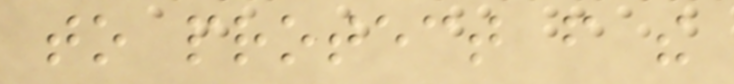to protect from the
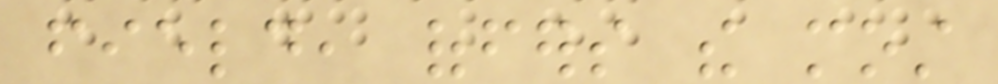field, offers the most
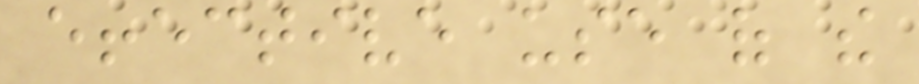effective use of the
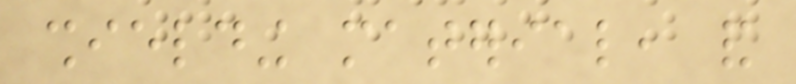shielding material, and
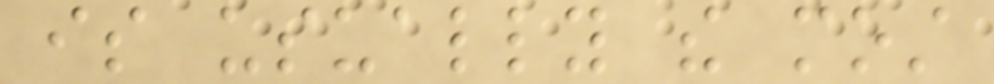is usually the most
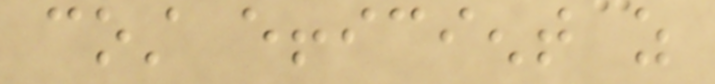cost efficient as
